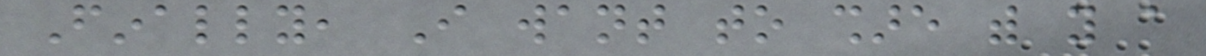Finally, I want to share with you a
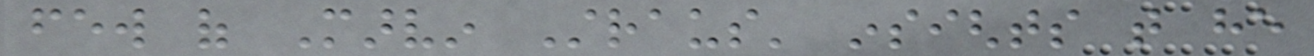few of Marvin Straus' insights that he
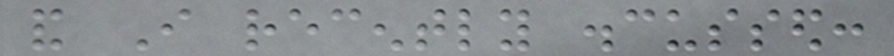and I recently discussed:
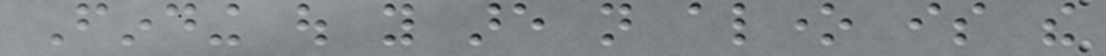Finding out you are not alone is the
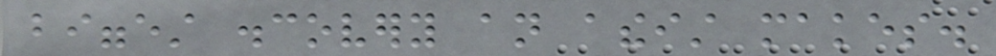biggest discovery an atheist makes.
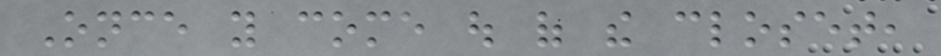Once you come out of the closet,
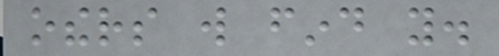others will find you.
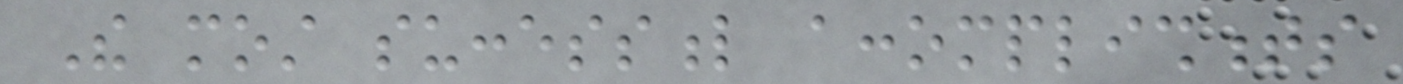The most successful accomplishments
